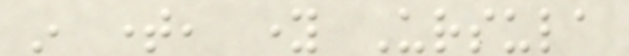in time, young Ursula
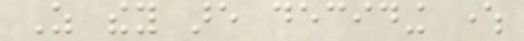As they are deciding where
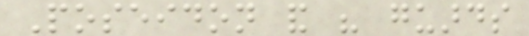Poseidon and his guards
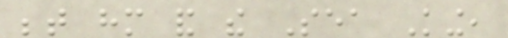between him and the Sea King,
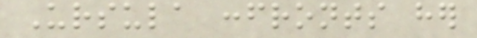Ursula confronts her
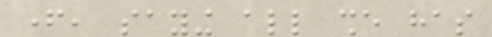father, saying all she has
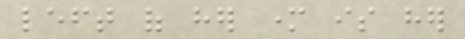left of her mother is her
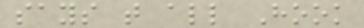says that all Hook
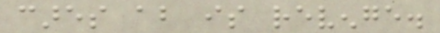cares about is revenge.
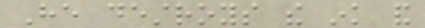He destroys the ink and
